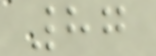87
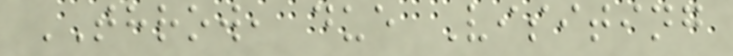THROW, due Visiting
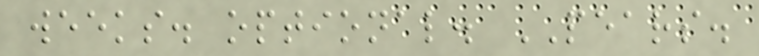weeks. optional. PEARS.
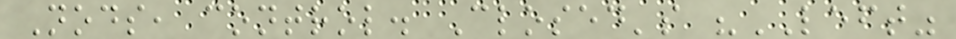Nods, control. Closed's "LEFT"
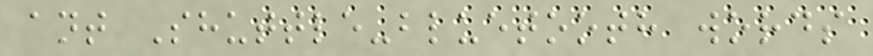ant Shuttle-bluetooth words
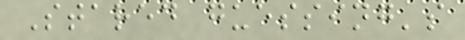Stared guessing's
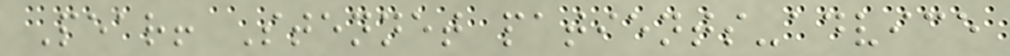Pear! Stennet patients-advice
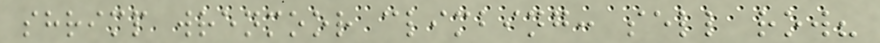shrimp wrenmoor climbing: sell row?
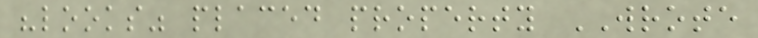"looks" placed property WROTE
